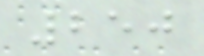250
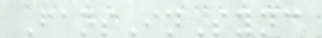FansInSync
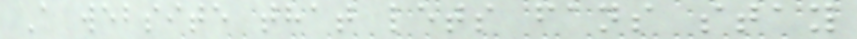A website that lets fans stay
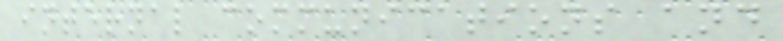internal communications and
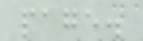page.
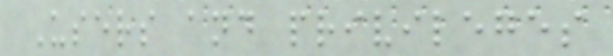Users and privileges
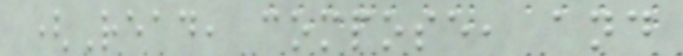(Read, compose, and
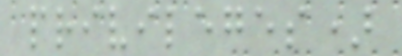privileges)
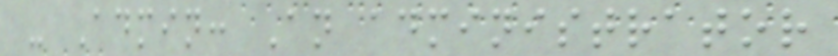- Admin: An administrator
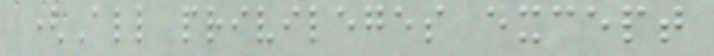(All privileges except
